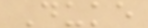Duke
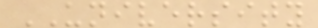UNIVERSITY
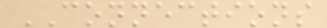CONNECTIONS
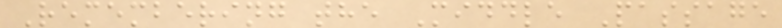Remembering the Middle Passage
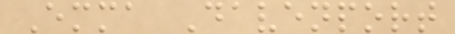Emma Davenport
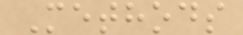Methods
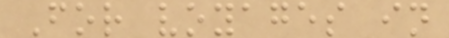For voyages in
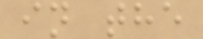in the
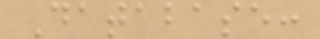Database:
